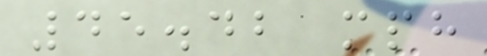45.42 mph
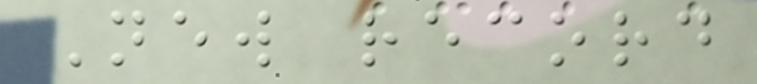New record
